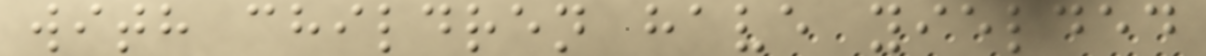with children have yielded
